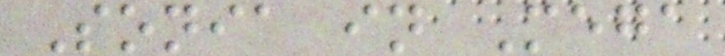Sonia in Mega
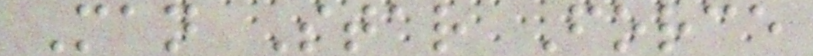Man Star Force
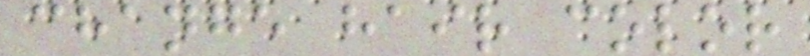change hair color
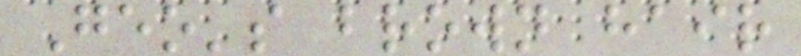Geo's brown hair
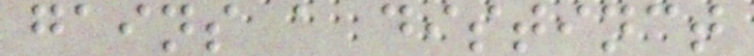gains a distinct
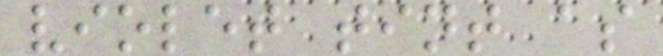violet tint as
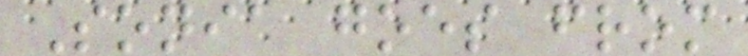Sonia goes from
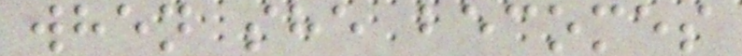when she becomes
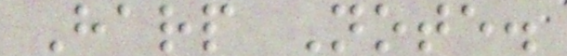Harp Note.
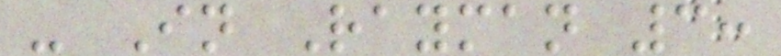- In Rayman 3:
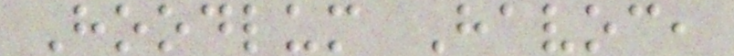Hoodlum Havoc,
